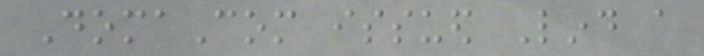DomaCom issued Lind a
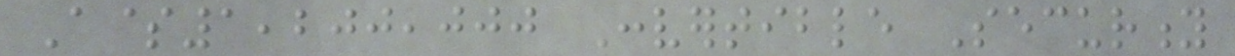A$1,200,000 Convertible Security
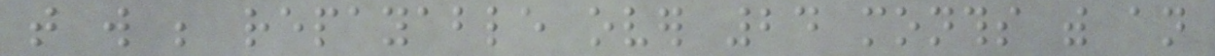that will be repayable over 24 months with an
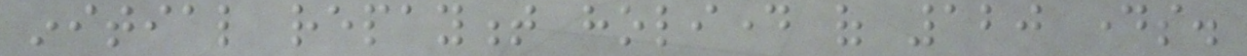initial repayment holiday of 120 days.
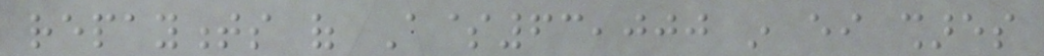repayments of A$63,000 in either shares
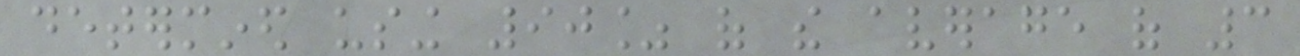determined using 90% of the average of 3
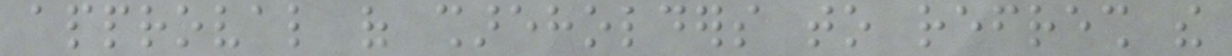approval of shareholders to refresh the
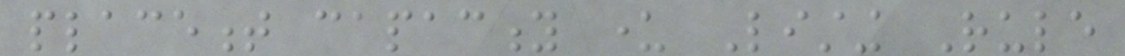placement capacity under Listing Rule
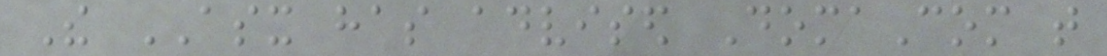The ASX has advised DomaCom that
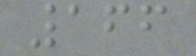166
